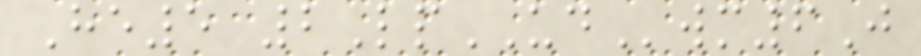He5 2LpUDwm6J
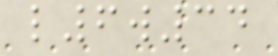l6w34
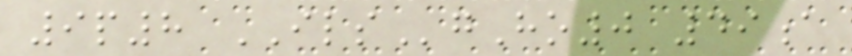9p8 ILSgHo0 49a
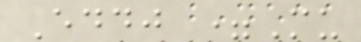Eddj =Mu
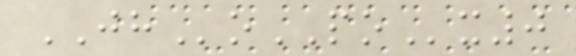JHoPOx0
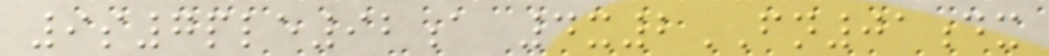9s7ple92a 4x2FN01dx
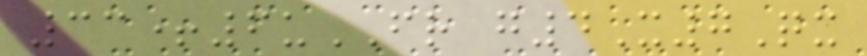33+6uFR g4X7Qx
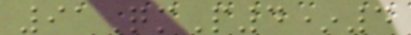91QmP4*4
